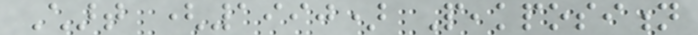Chart (1990) Peakposition
